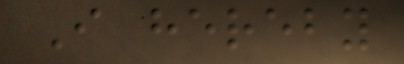I hereby
